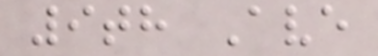9th Ave
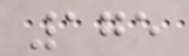175
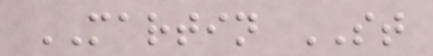MARTIN ST
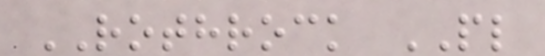ROTHROCK PL
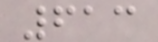613
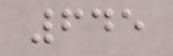645
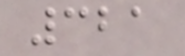321
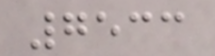7533
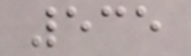535
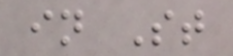in St
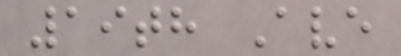19th Ave
